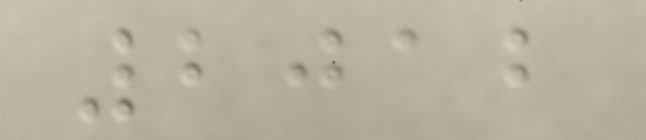2012
